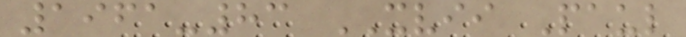1961-83 XVII Paul
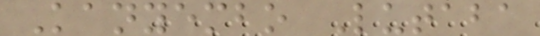Kanyembo Lutaba
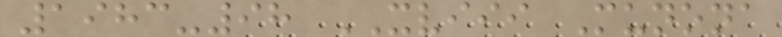1983-98 XVIII Munona
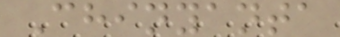Chinyanta
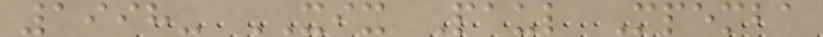1998- XIX Paul Mpemba
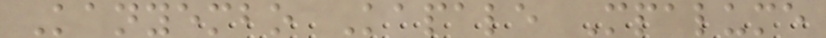Kanyembo Kapale Mpalume
